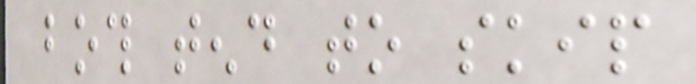both tend to skip
